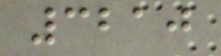3210
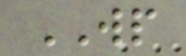WP
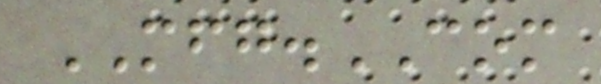MFG.COM
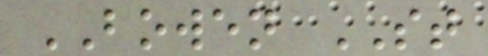BOWEN ST
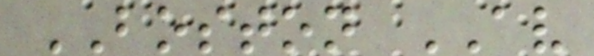BOSTON AV
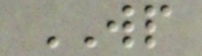WP
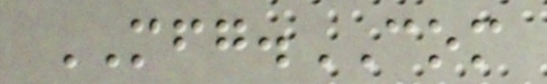MFG.COM
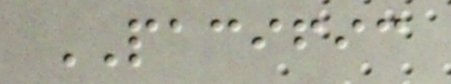PACIFIC
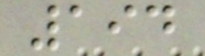194
